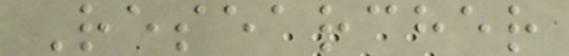Researcher
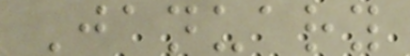January
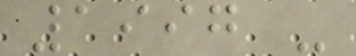1997 -
